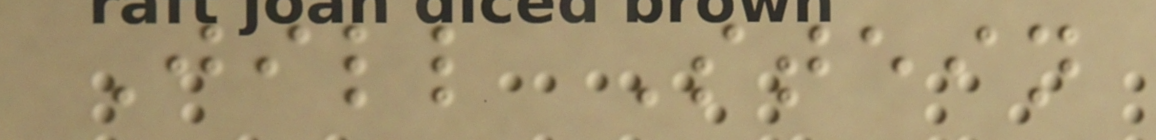Jill Stein
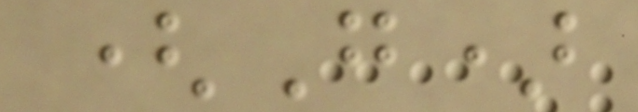(G)
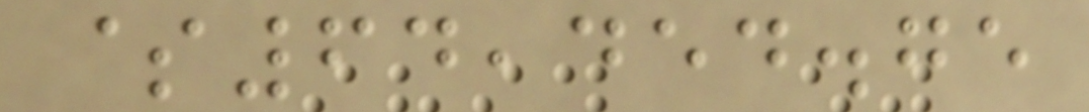$64,454.75
